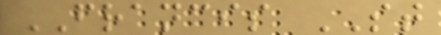FRANCIS ST
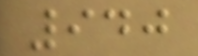940
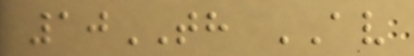10TH AV
